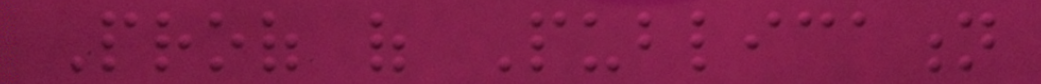Proof of Publication
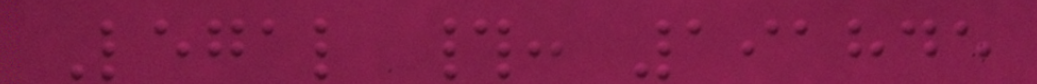Legal #: 191845
